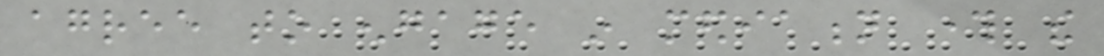agree to engage in mediation through the
